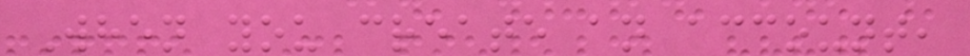When you create an account,
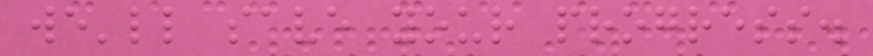we'll save your progress.
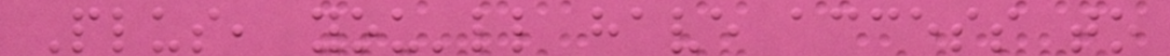Plus, you'll have access to
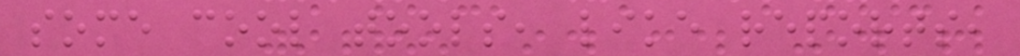some cool tools, like reports,
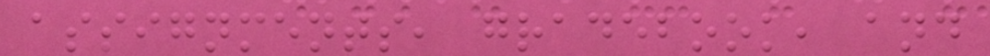assignments, gradebook, and
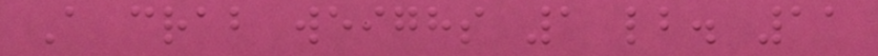A crab weighs 1 lb. 11
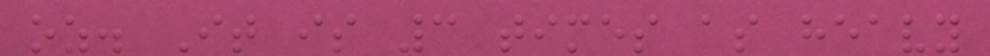oz. It is 3 times as heavy
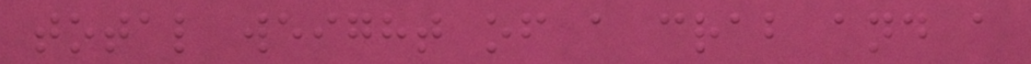total weight of a crab and a
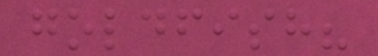goldfish?
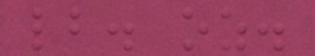lb. oz.
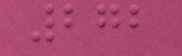272
